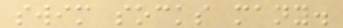swim socks many.
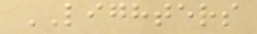LIGHTERS
